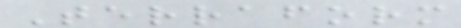Terraform
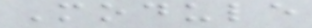Module
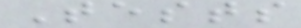Tests
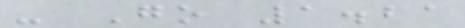- Go 1.21
